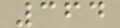364
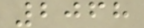2068
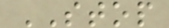STOP
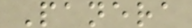Panera
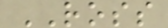ROSS
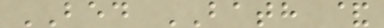BED BATH &
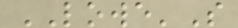LOWE'S
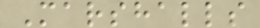Marshalls
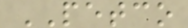PETCO
